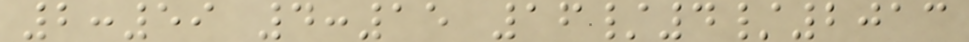2:59 4:15 16/4/2013
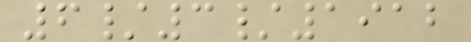6/3/1912
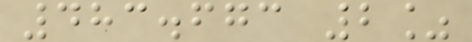483.673 2%
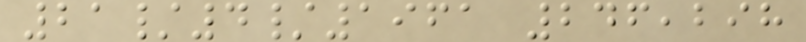21/4/1961 246,298
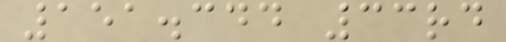151.344 33rd
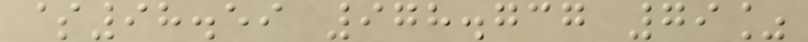$98.59 978.737 79%
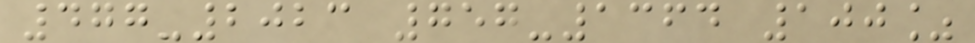477-2023 757-1364 100%
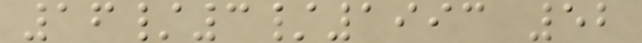16/3/1993 52
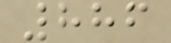886
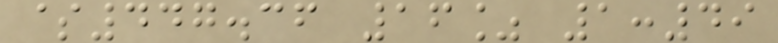$447.36 16% 1:49
